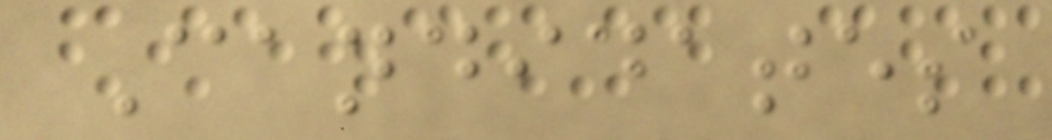Candidates
